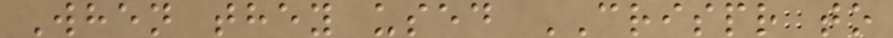When they used CRISPR to
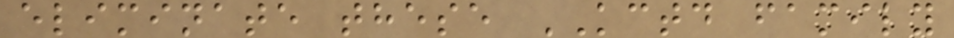eliminate these KCTD family
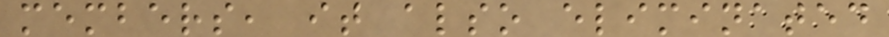members, it also eliminated
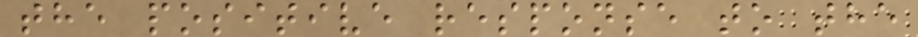the positive response to the
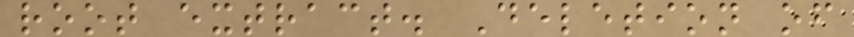root extract. Deletion of
